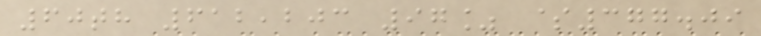60th 612,203 97% $377.09
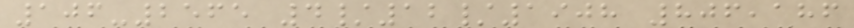106-2565 4/12/1908 806,186
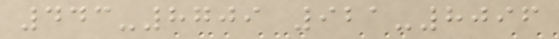443-8709 921-8096
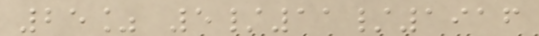25% 5/11/1916
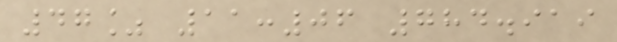47% 11:06 784.919
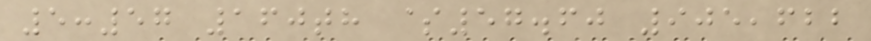5:57 160th $57.60 905,622
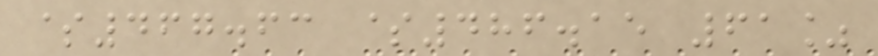$467.63 $486.15 61%
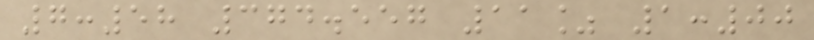7:58 374.557 11% 1:00
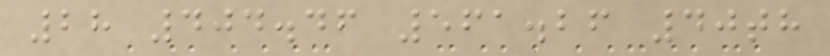28 404.46 561.26 40th
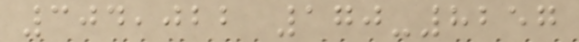304,022 170-8257
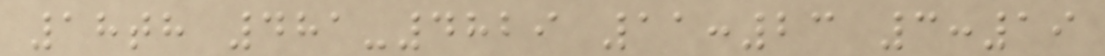18th 481-4829 11:23 3:19
